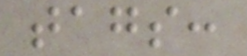tags:
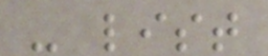- list
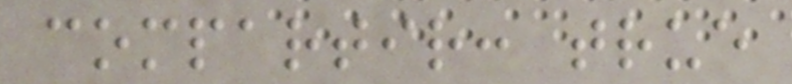compartir: true
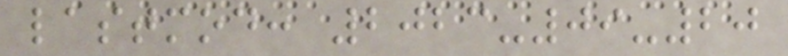lastmod: 2023-09-20
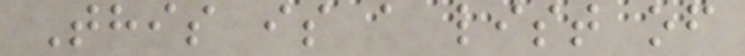This is a list of
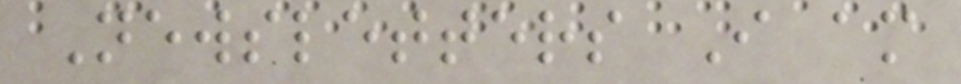Newsletters I am
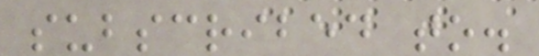subscribed to.
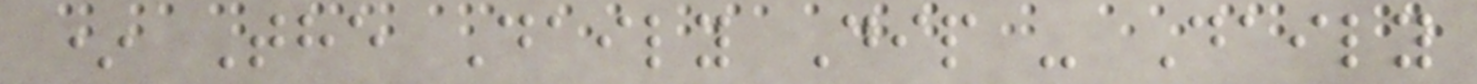* The Daily Dip - Daily
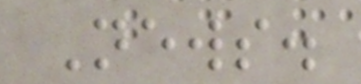News.
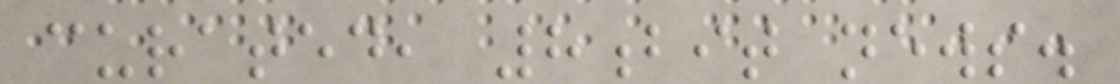curated, 8bit news.
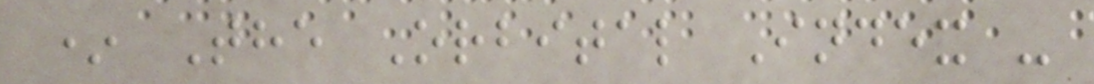* The Orbital Index -
